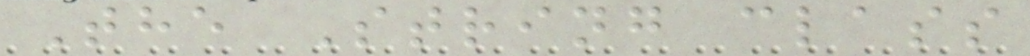The String class
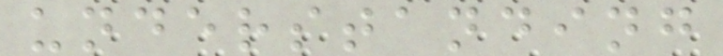understanding
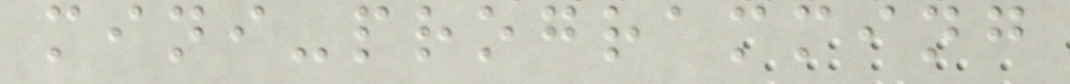mini-programming
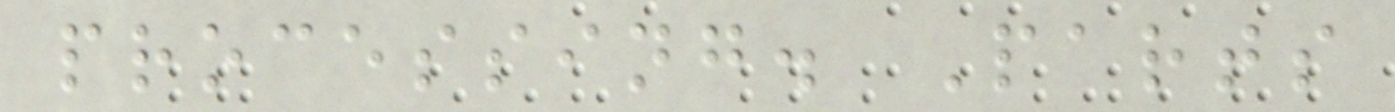processing. Parts
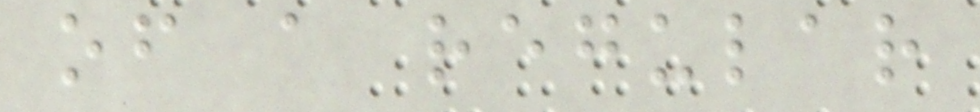of a regular
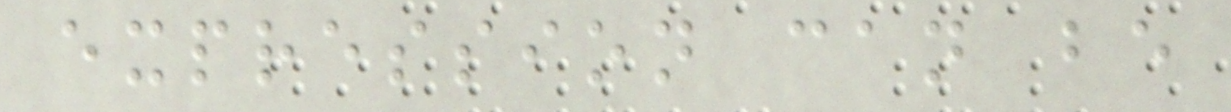expression can be
